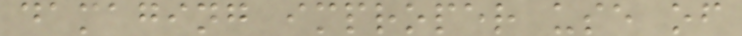damaging improper use of
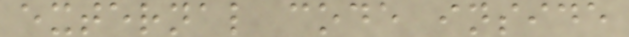external code inside
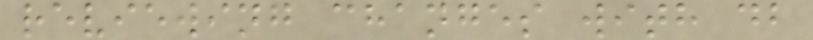reviewing changes with db
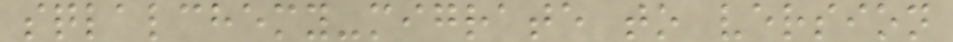sqlalchemy-migrate to version
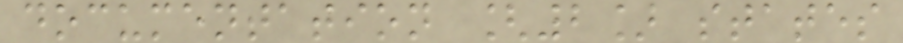documentation [2] states
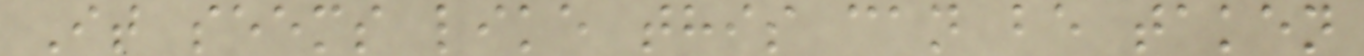It seems like this can be taken
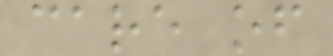care of
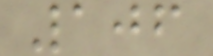106
